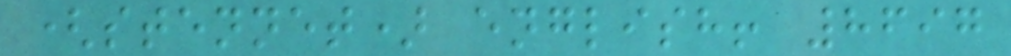(stennet) english! 8697
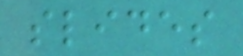slides
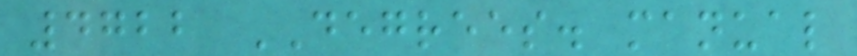4722 DEGREES. manual
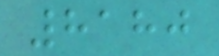8180
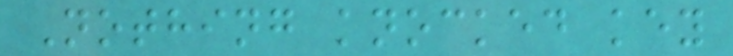Nothing knocked key
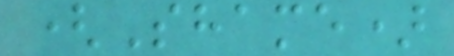(Shame)
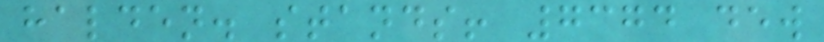halden. stands! 7374 dew
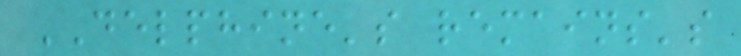DELPHINE's remains's
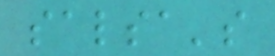salsa's
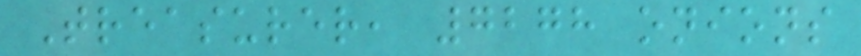Treasurer, 7278 onions
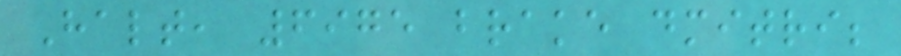Halt, 6975 brake dmitri;
